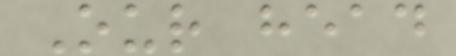Our head
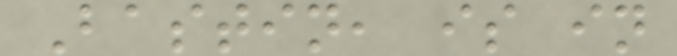Bastin, is in
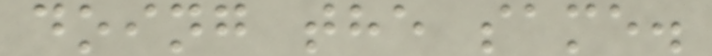doing the same.
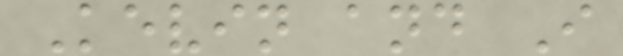Kevin and I
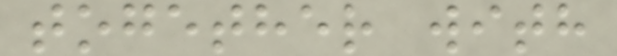together with
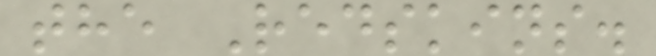the Redskins.
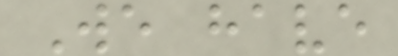We have
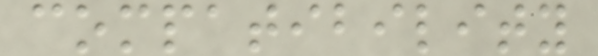compatibility
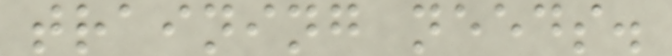training needs.
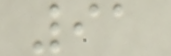91
